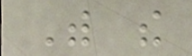With the
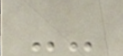--
